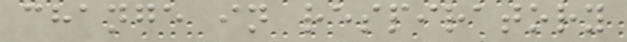change in respiratory
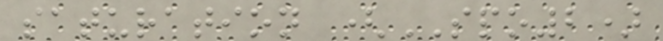saturation (SPO2)
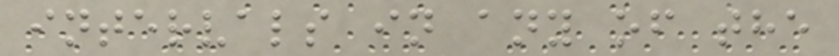intervals in any of the
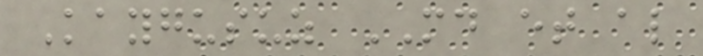Kaygusuz MD et al
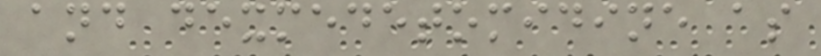and dexmedetomidine as
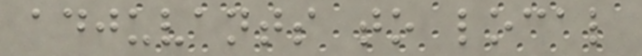adjuvants to local
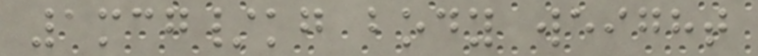1mcg/kg body weight
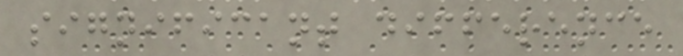significant difference
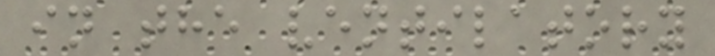in the ventilatory
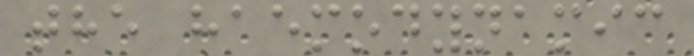the haemodynamic
